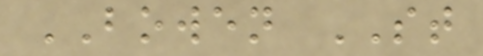BOWEN ST
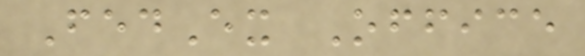FedEx Office
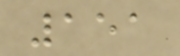151
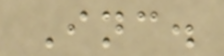Inc.
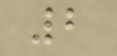2
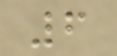6
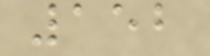152
